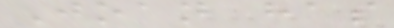Joan has
